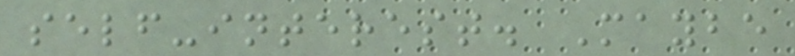self-interest. Maybe
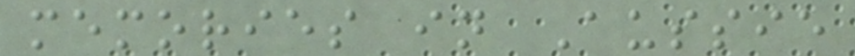memories in Aussie
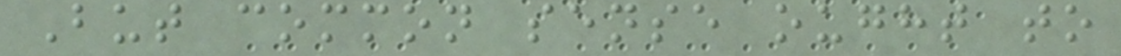But common sense ought to
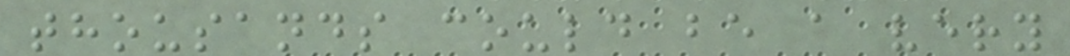thousands could be a very
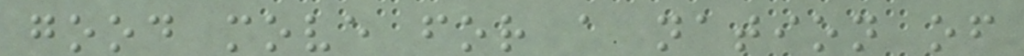good move for a nation of
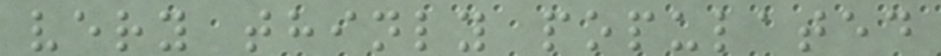very thinly populated
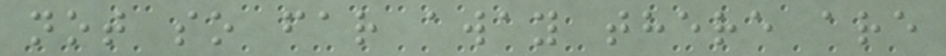not so far away there are
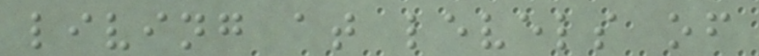living at levels of
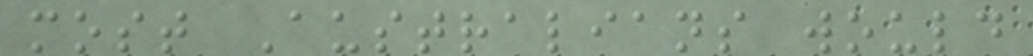most Australians would
